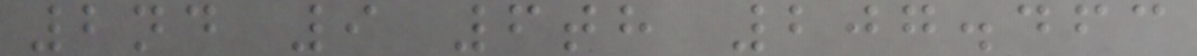2nd 9 6th 207.463
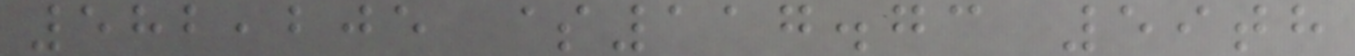582,205 $117.73 59th
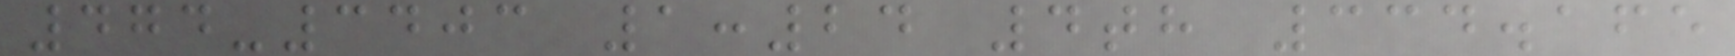474-3403 1:24 4th 334.165
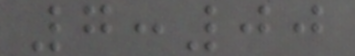7:00
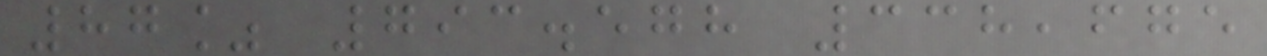87% 793.578 338,675
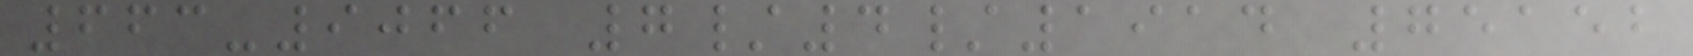663-9066 7/4/1914 75152
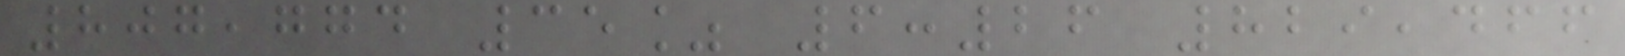807,774 35% 6:26 829,466
